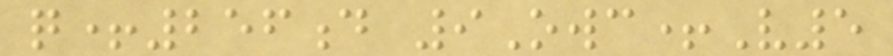q+256d 9Owc+V5
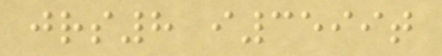jrs8 i3599t
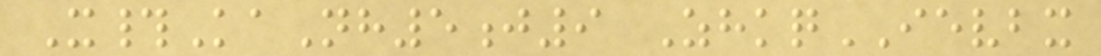X#KaNh5j9 ZhkqIEVBX
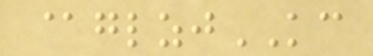@glzjKC
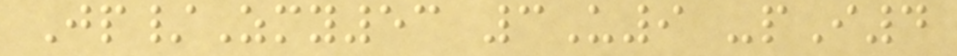Jp/Zmy53 3U9 -pI4
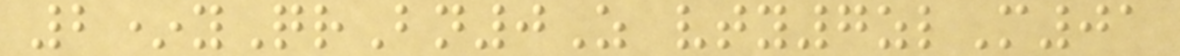2*yQrBn0Z vty7zlM01
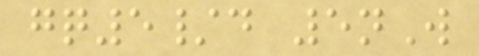gq5/d 5nW
